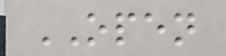OPEN
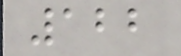122
